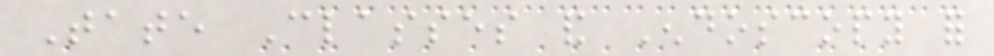Tate Classes and Endoscopy for
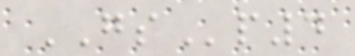GSp4
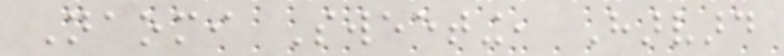Naomi Sweeting, Harvard
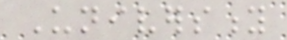University
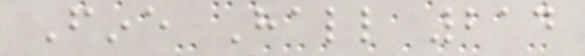Fine Hall 214
